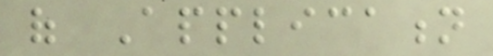of Application
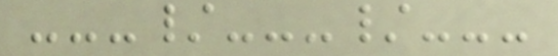---/---/---
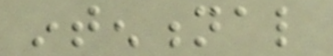intentional
